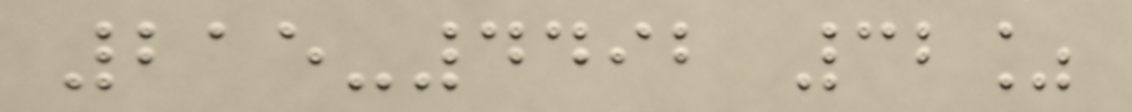215-4492 32%
